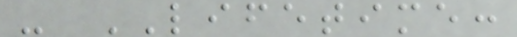- LIFETIME:
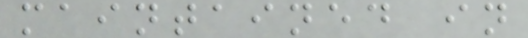maintained in
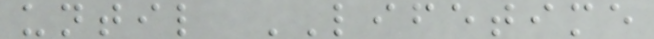until LIFETIME
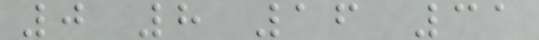0 8 16 31
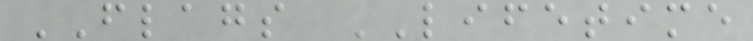FLAGS LIFETIME
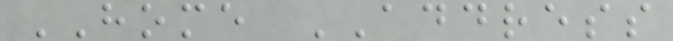HOME ADDRESS
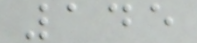145
